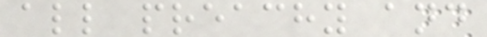all preachy and
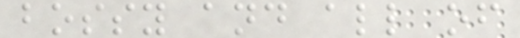bossy and all of
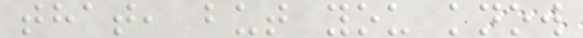that, but you know
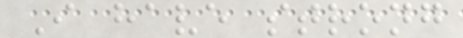I have strong
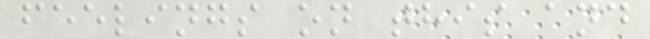feelings on this and
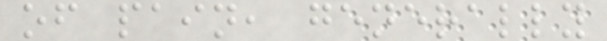of pain, generally
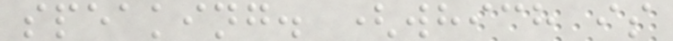speaking. (which is
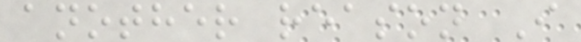another reason I
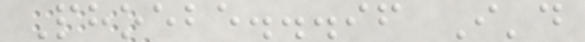Phoebe...if I'd
